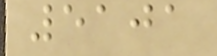5101
